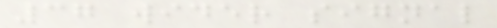37 wider signal
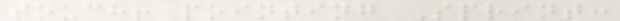touch! pointing Sprint:
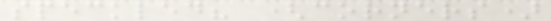speckled? (corners)
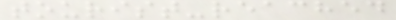tourist-reached
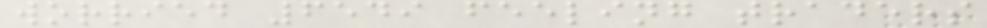worried 6549 feeling traders
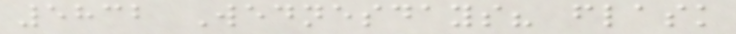5832 Wednesdays? flask
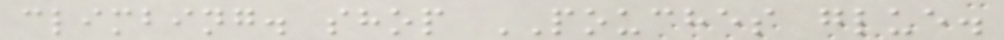climbing. shop POUCHES glue.
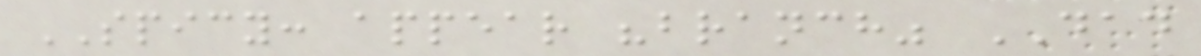SPICY: appear "branch" DAD
